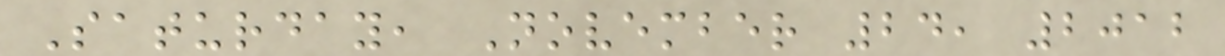Saturday, November 24, 2012
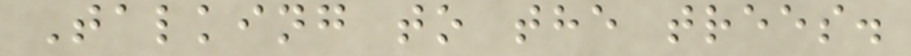Talking to the trees.
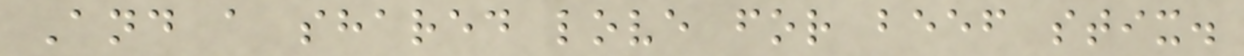And a shared love for beef stix.
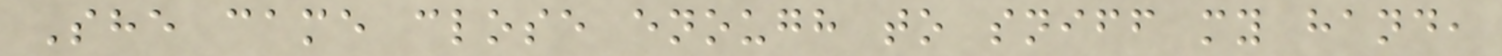She came close enough to sniff my hand,
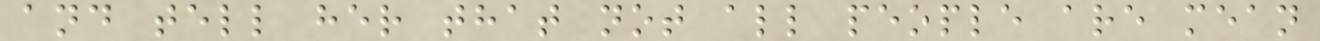and tell her that not all people are mean
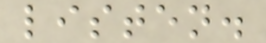listen.
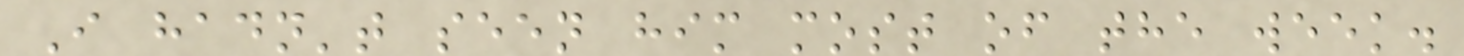I hadn't seen him most of the week.
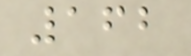162
